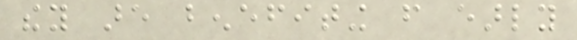they are benefiting from early
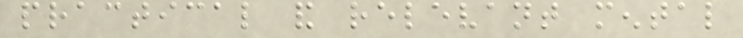practical and relevant mental
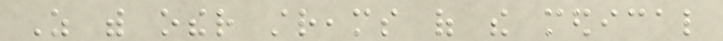As with other streams of the medical
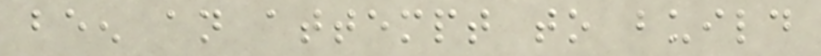been an attempt to build
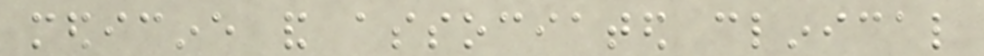medicine and associated clinical
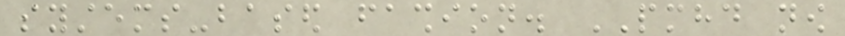systems-based fashion. PMHD now
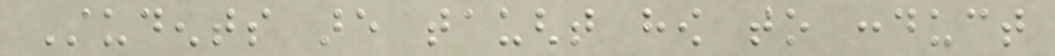Students are taught how to conduct
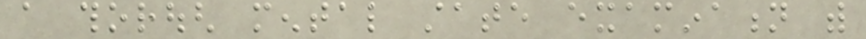a thorough mental state examination with
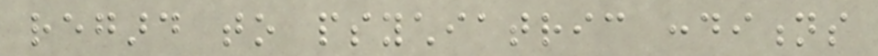regard to psychiatric conditions
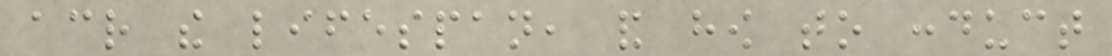across the lifespan, and how to conduct
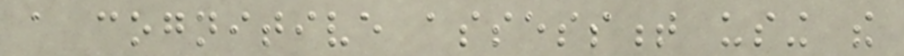a cognitive assessment using the
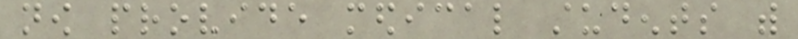now provide medical students with
